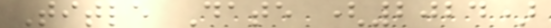Title Date (2024)
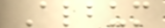Album
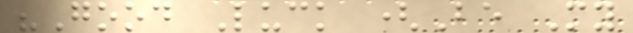"Good Luck (Be My
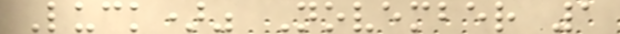Luck)" November 1
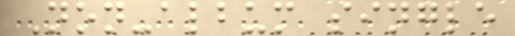Non-album single
